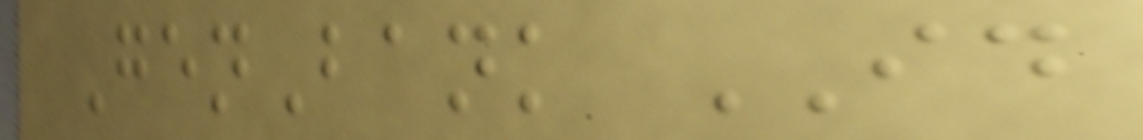GenBank ID
